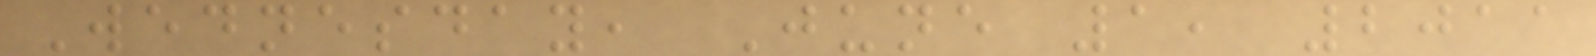Wednesday, June 1, 2011
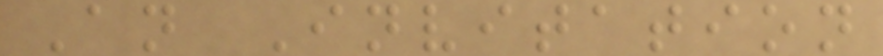An Invitation
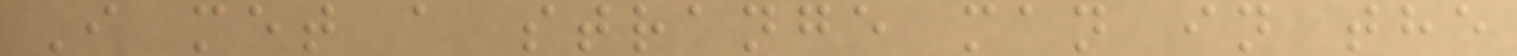I met a strange man in the
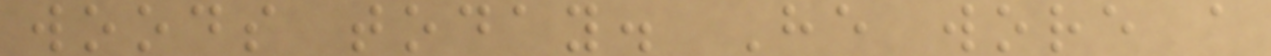woods today. He wore a
